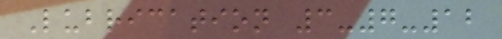Lubrication 3-7-12
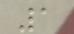1
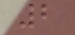2
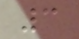3
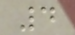4
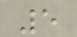5
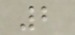2
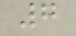7
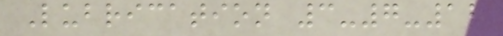Lubrication 3-7-12
